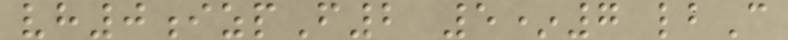vh0izpF2 5*7 lbC
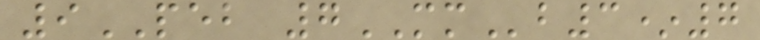9PEB 7MMb3*7
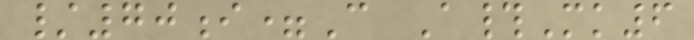/70i=C A#Mk6
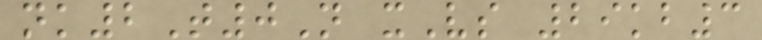nk2T0N xVs 29kb3
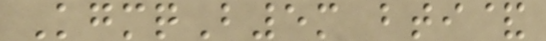KgmqB5m bti&
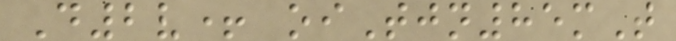D2v+ oiTjn85mT
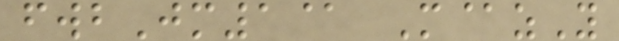fwbJm1@ M@zY
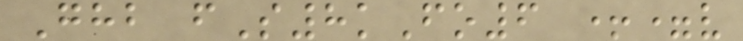Ghb fS8kFo6 +=v
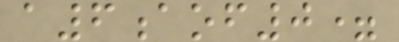a6aof0=
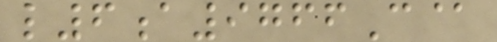l6a9766C@
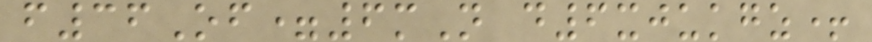f36Of=6mN d6xjukgz+
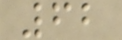62
